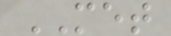MET
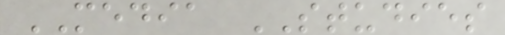MEDIA STUDIES
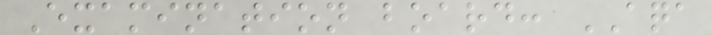Examination board: AQA
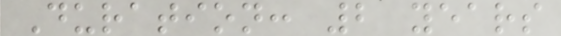Duration: 2 years
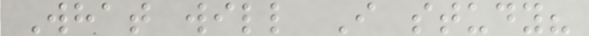What will I study?
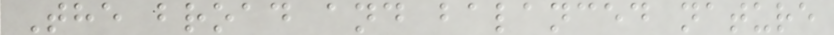The broad and balanced nature
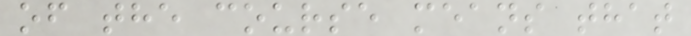of the course means that
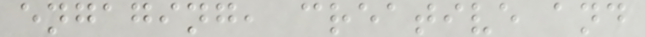engaging, creative and
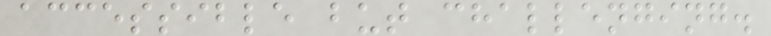accessible but challenging.
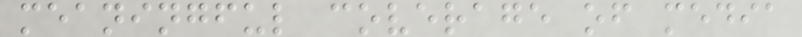meaningful coverage of media
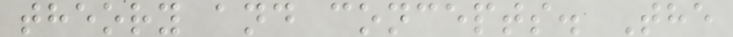theory and concepts. The
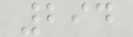294
